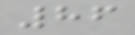86
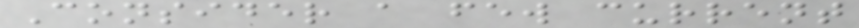Consider a few current
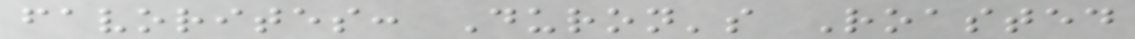favorites: Duron's Roasted
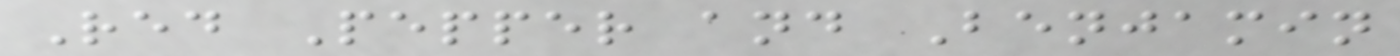Red Pepper and Benjamin
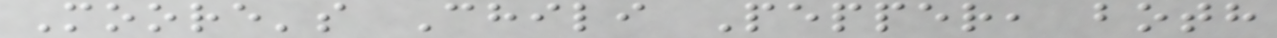Moore's Chili Pepper, both
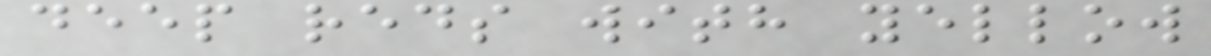deep reds with yellow
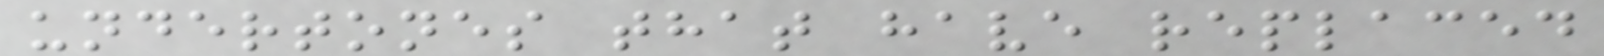undertones that have replaced
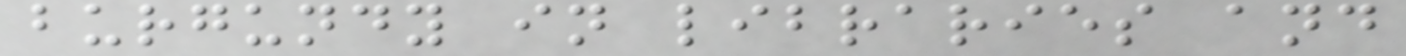burgundy in libraries and
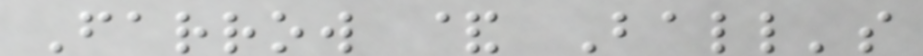Farrow & Ball's
